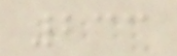233
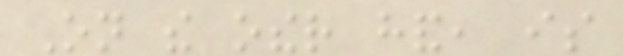On the other hand, is
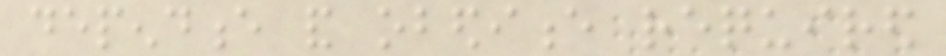dependence and obedience required
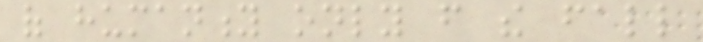of humanity only from the fall
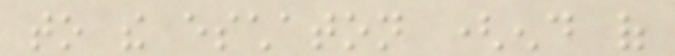to the eschaton (end of
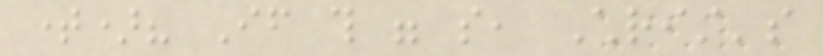time)? If this were so, Christ's
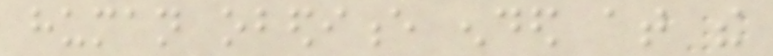human obedience ended at the
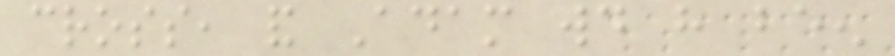cross, and Adam would have been
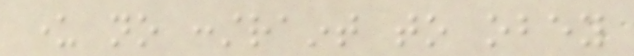under no constraint to obey
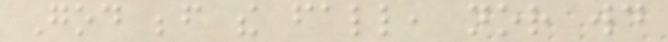God before the fall, nor would
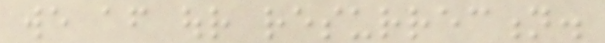we after our resurrection.
